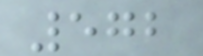572
